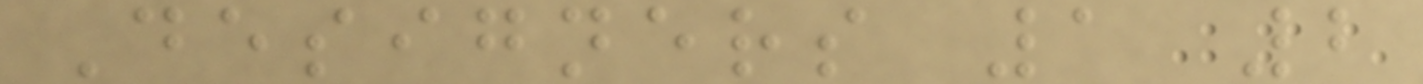Designers 1 2
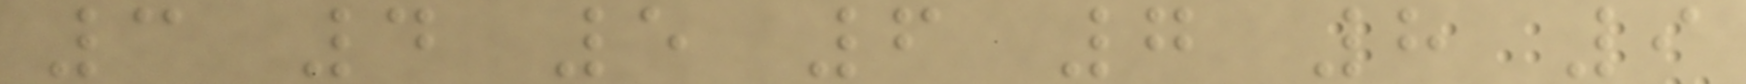3 4 5 6 7 8 9
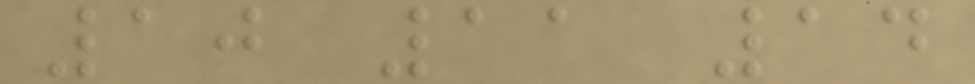10 11 14
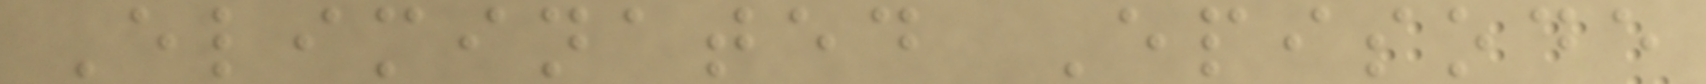Eliminated Episode
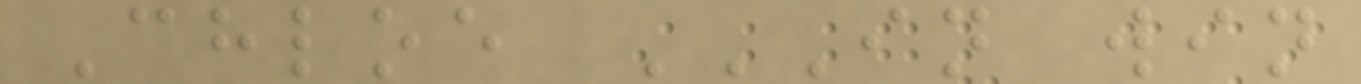Chloe IN WIN
